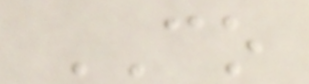CO
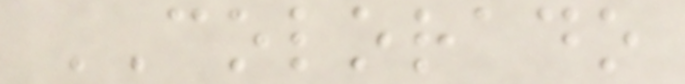COLORADO
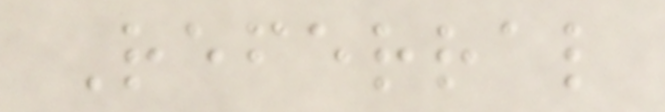Referral
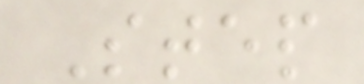Step
